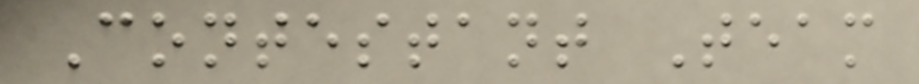Contestant Team
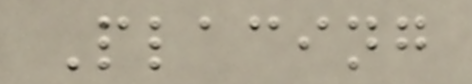Placing
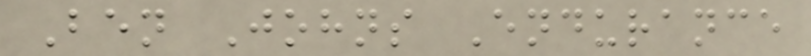Ben Johns Endurance
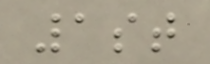1st
